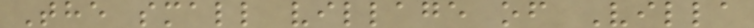The small village of Villa
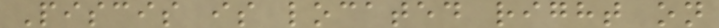Piscis is located right on
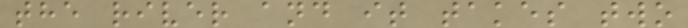the river and it takes two
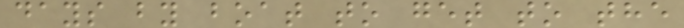days by boat to get to the
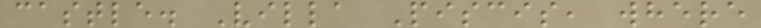castle. Villa Piscis, where
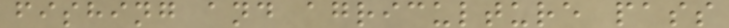fishing and agriculture pass
